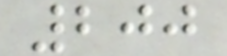200
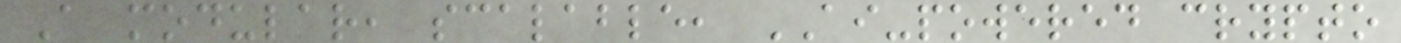A modular, scalable, AI-powered crypto
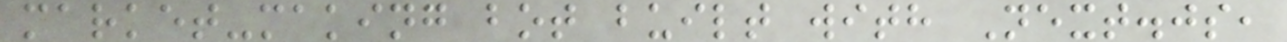market-making bot built with Next.js,
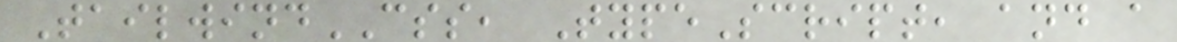TailwindCSS, TypeScript, and a
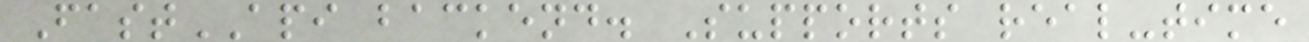FastAPI backend. Supports real-time
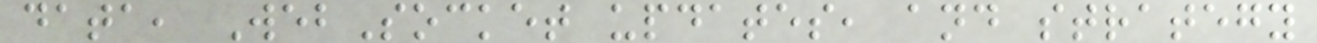data, WebSocket updates, and strategy
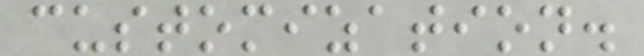customization.
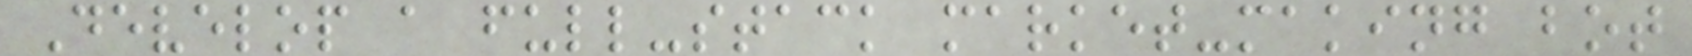Develop a full-stack market-making bot
